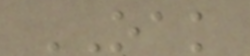OAK
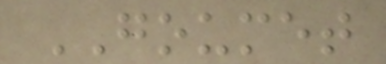GOUMET
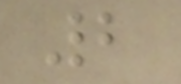2
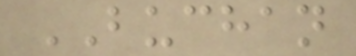BUCHAN
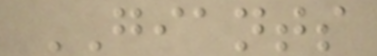GIANTS
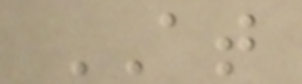AT
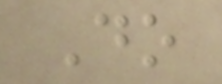Do
